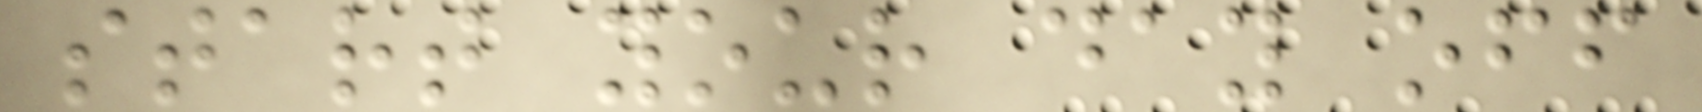start your day off
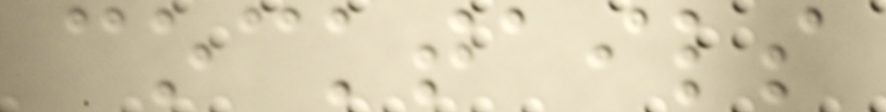cocktails
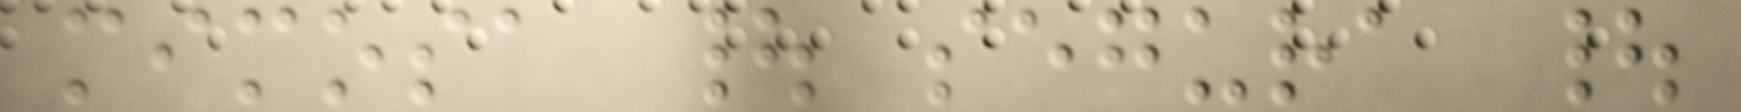mimosa | segura |
